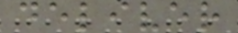deliver
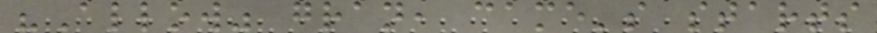"Allow" gran, came's starts
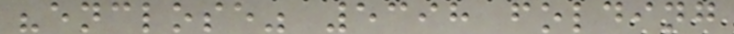"enclose" 5398 folding
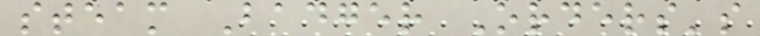steam Badger Orders's
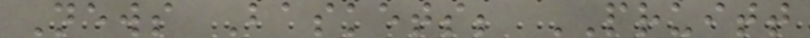News Baskets; PRUITT
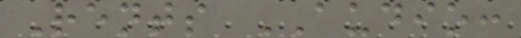Rents AUDIO:
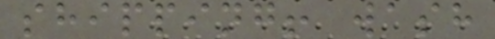shipping! wash
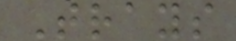Trays
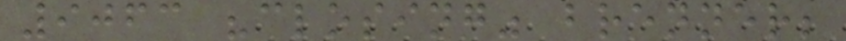9063 "closing" brenner;
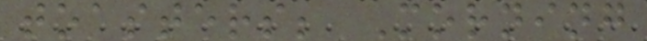toasters; Morning
